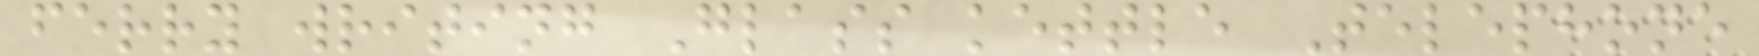ferry writing Glass kettle Telephone
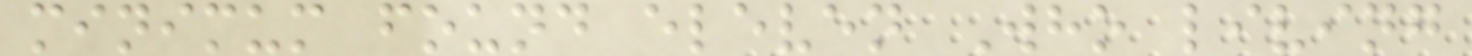minimum found eleven Who living
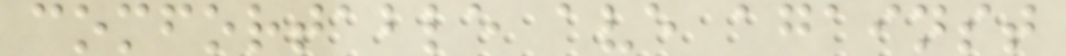comfortable ave against
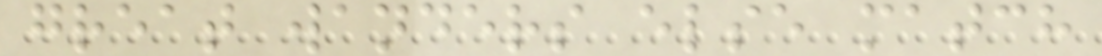great wanders else match
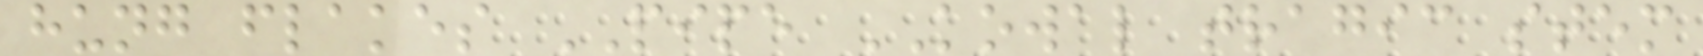hung flakes PIPE KOWAL tragic stem
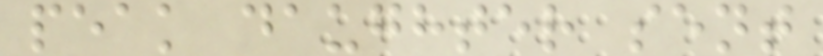peak daughter sent
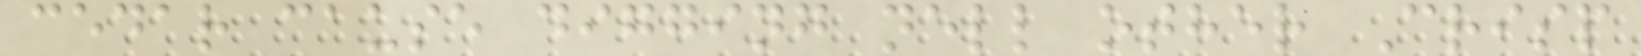cedar cause digging nell other Crisp
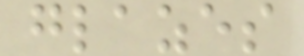glazes
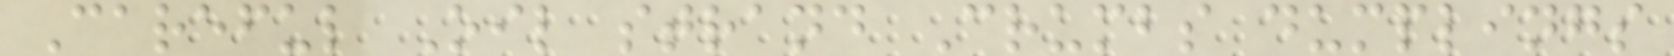Careful Oil strand Crumbs dumplings
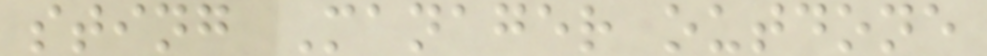sting Manager outdone
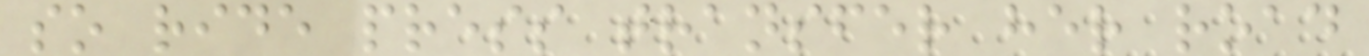so ride press transfer her road
